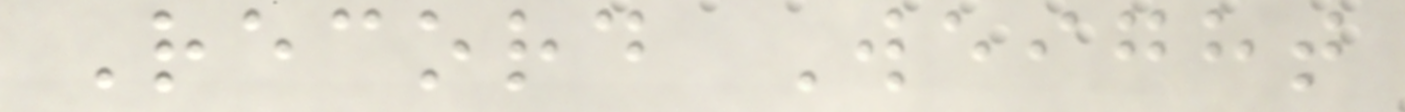Record Weight
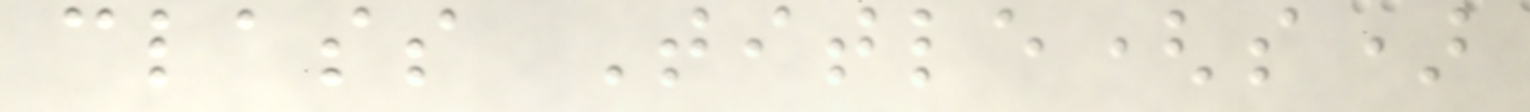class Title(s)
